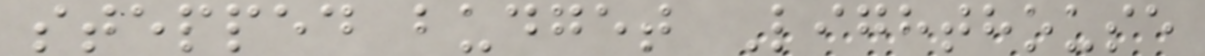stepped budget Lighthouse
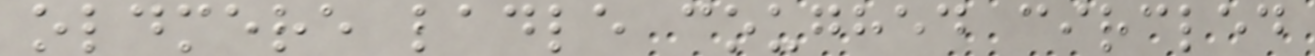oldmere ladle coughed circled
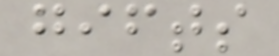gifts
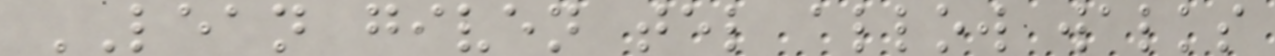LEAN given tel allow walks
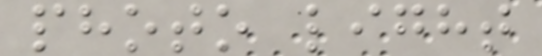photo light
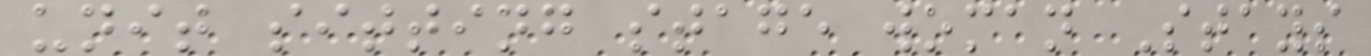unit sitting stage woman Stays
